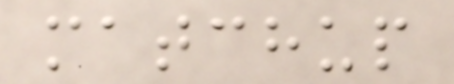matchup
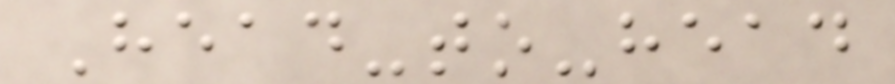Head-to-head
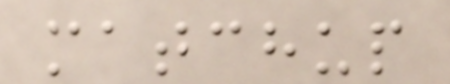matchup
